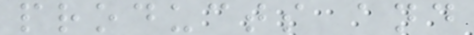products and
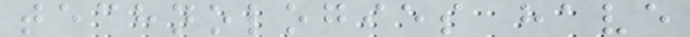technologies have
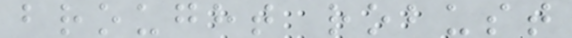brought robust
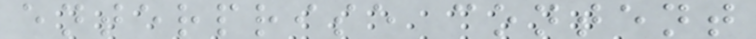enterprise content
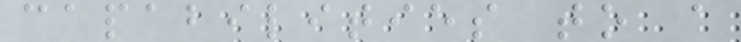capabilities to a
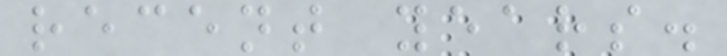recent years.
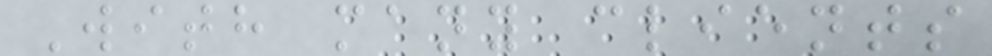With many clients
